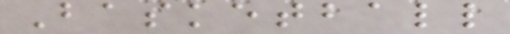Basketball
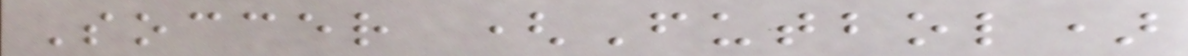Soccer (Futbol)
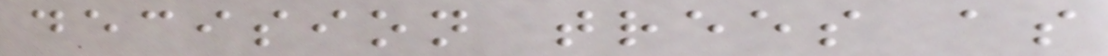decision trees as
